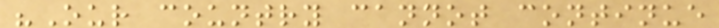"Our country cannot continue
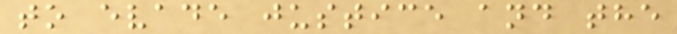to evade justice and the
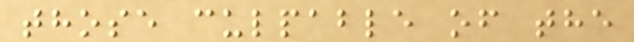those culpable of the
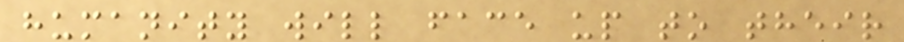humanity will face up to their
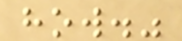how."
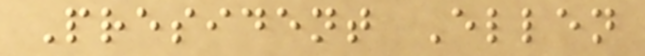President Ellen
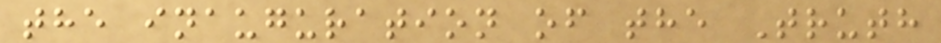the inauguration of the Truth
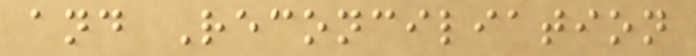and Reconciliation
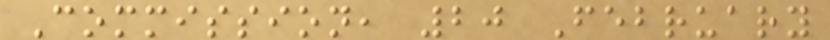Commission, 20 February
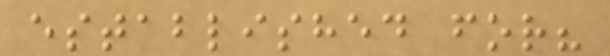established for?
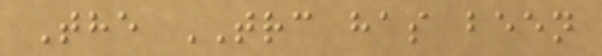The TRC has been
